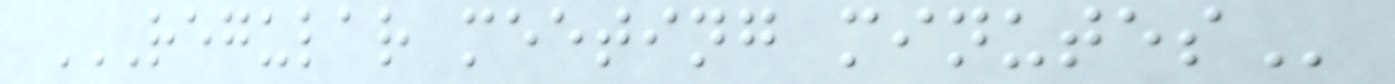REGULAR MEETING MINUTES
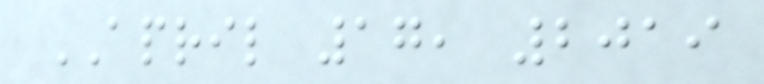APRIL 17, 2019
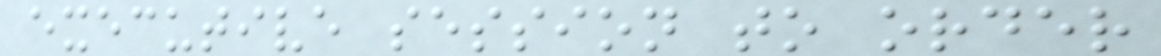executive session to order
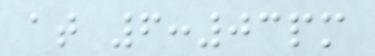at 6:03pm
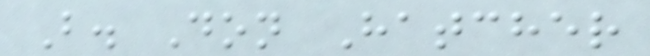B. Don Hatcher
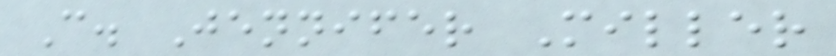C. Jennifer Miller
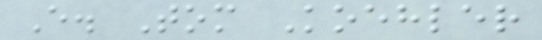E. Tom Koehler
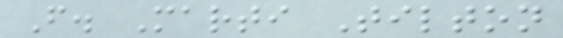F. Marti Tilton
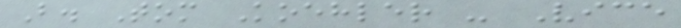B. Tom Koehler - Vice
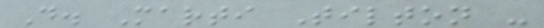D. Marti Tilton -
